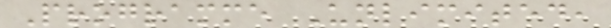Programme Unlimited,
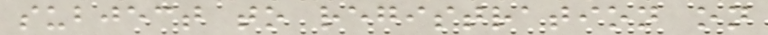subject to registration on
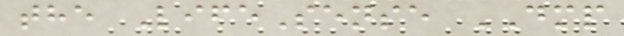the LifeSense DMP
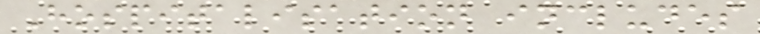Hospitalisation includes
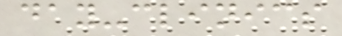day-clinics
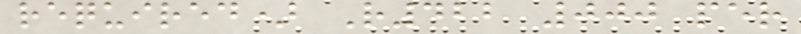required) R422 000 per
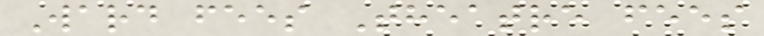Ward fees Theatre fees
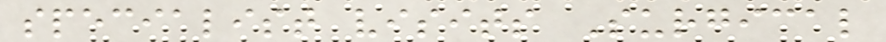specialist visits Surgical
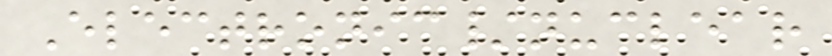Electronic/nuclear
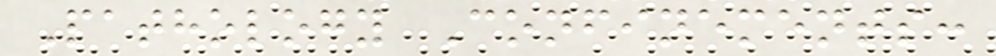Pathology Confinements:
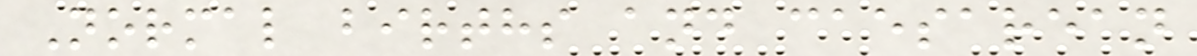Normal births and caesarean
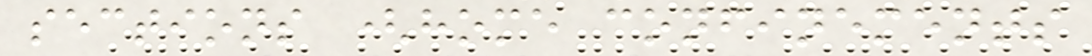sections (home confinements
